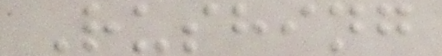Rushing
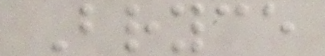Bryce
